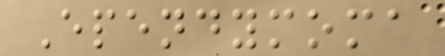Ependymoma
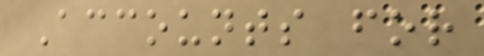Accounts for
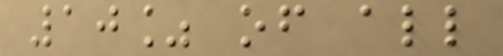10% of all
